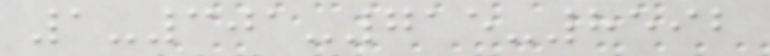1-301-715-8592
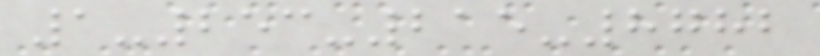1-253-215-8782
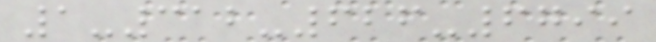1-312-626-6799
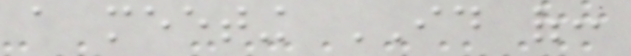a meeting ID of:
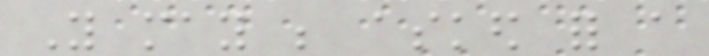You may be asked for a
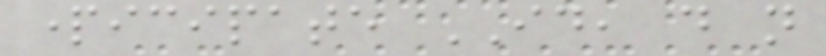participate ID, do not
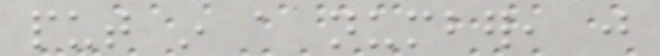put in a number, just
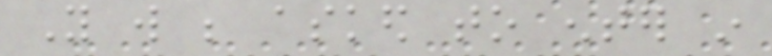You will be asked to enter in
